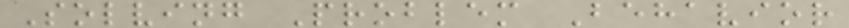Solving Problem Behavior
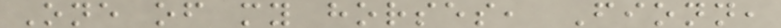One of my horses, Fionn,
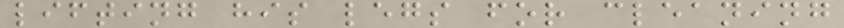lifting his legs for cleaning
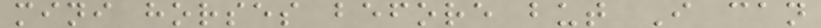mini horses before but I can
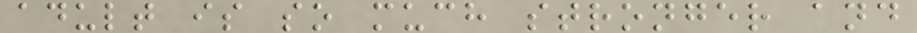adult is so much stronger and
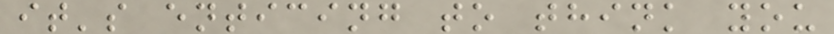it's enticing to think you
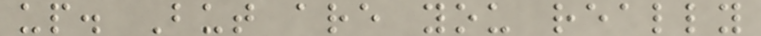up. But are you really
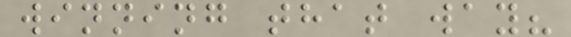winning that way?
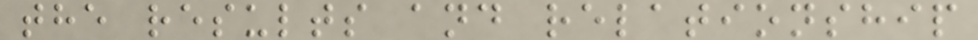the results and relationship
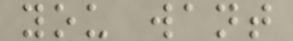you want
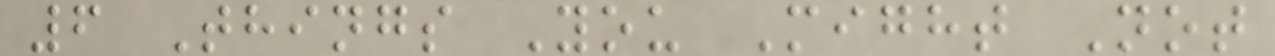6 Things You Might Not
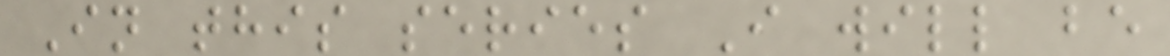In this series I will be
